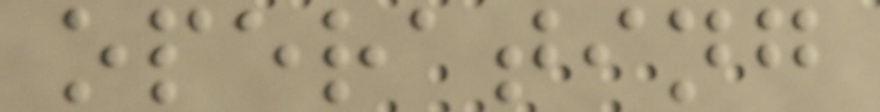operating
